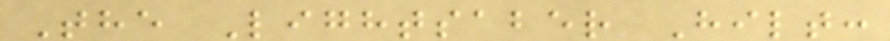The Lightsaber Hilt:
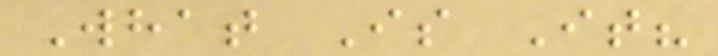What Is It?
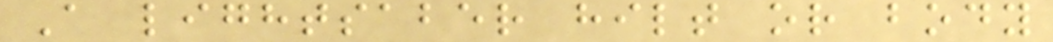A lightsaber hilt or body
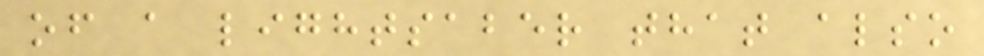of a lightsaber that also
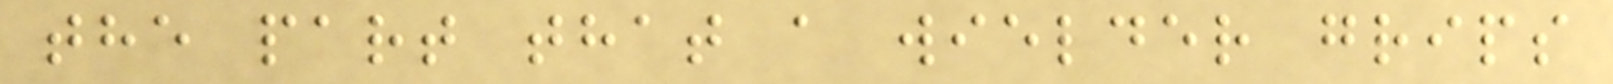the part that a wielder grips
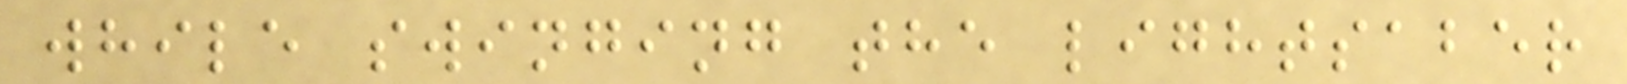while swinging the lightsaber
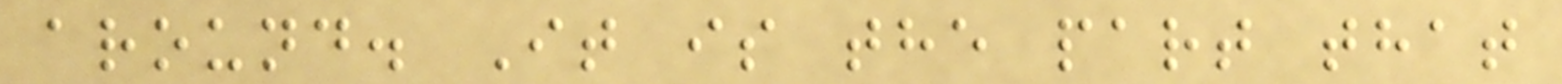around. It is the part that
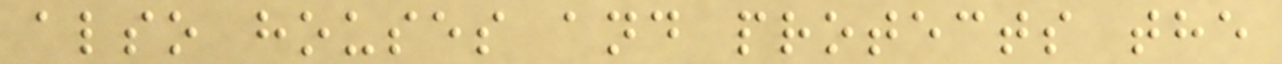also houses and protects the
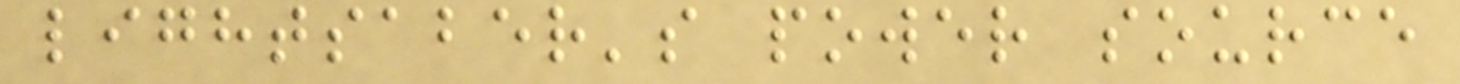lightsaber's power source
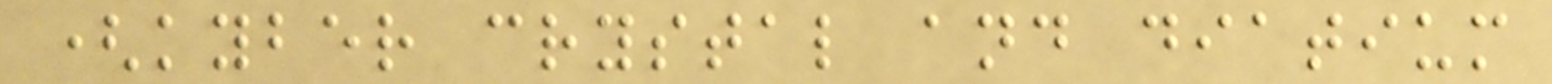(kyber crystal and diatium
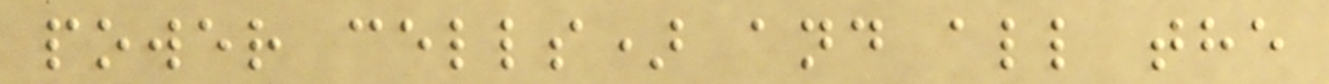power cells) and all the
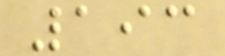193
